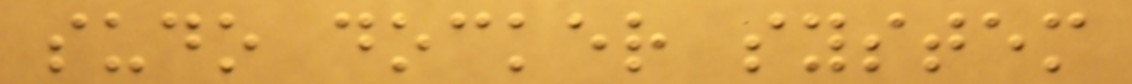sudo docker system
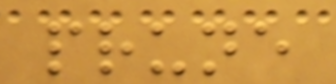prune
